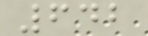642
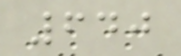640
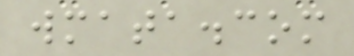wmata.com
